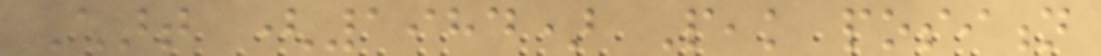Chart (1984) Peak position
